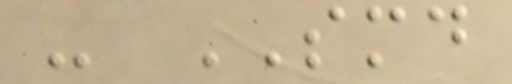- SMD
